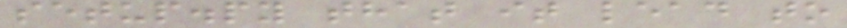setup.py that it lead to
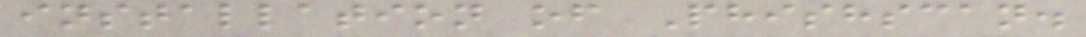installation of Phishscan.
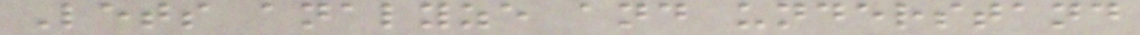Lets analyze and understand
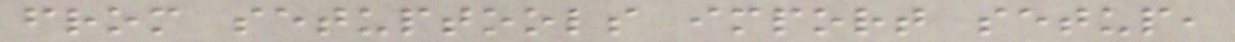from setuptools import setup,
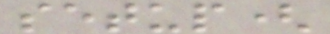setup(
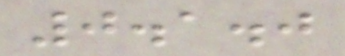0.1.0
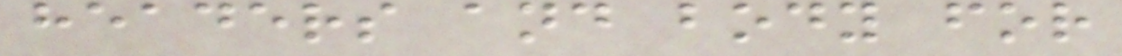headers and body for
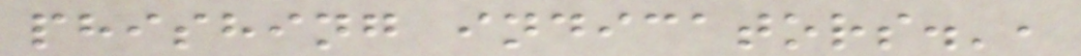phishing indicators.',
